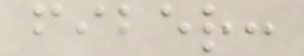fiber:
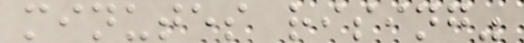minutes rising"
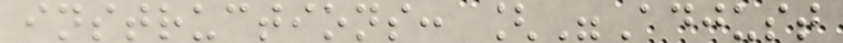instructions: ["Adjust
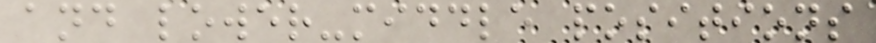and lower-middle positions
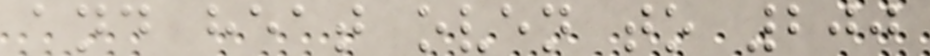and heat oven to 200
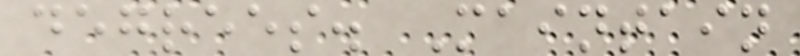degrees. Maintain
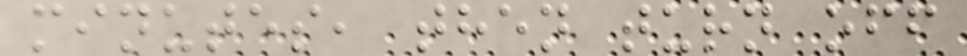minutes, then turn off
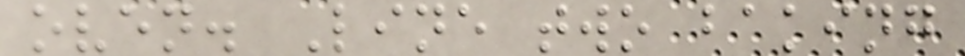oven. Line two baking
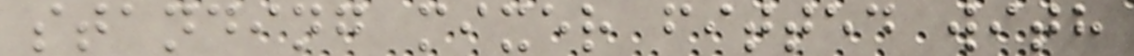standing mixer fitted with
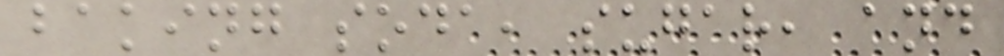baking soda, sugar, and
